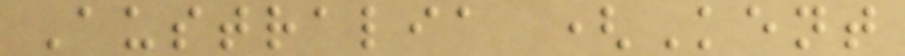Australia (Kent
